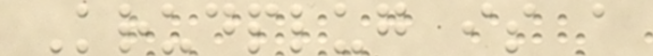Krudplug is a
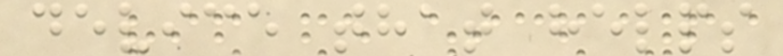device that helps
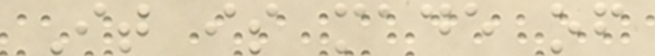It is made of
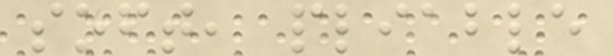soft, pliable
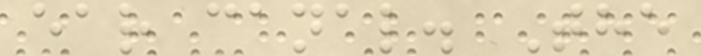ear canal. The
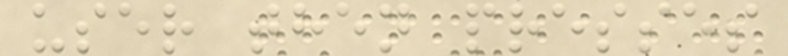user then presses
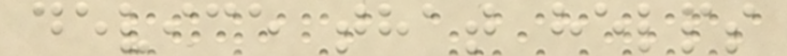device that helps
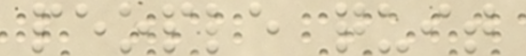people quit
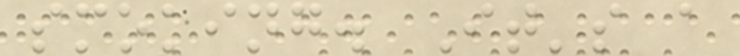smoking. It's a
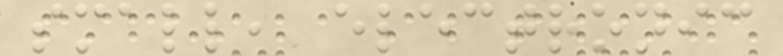small, electronic
